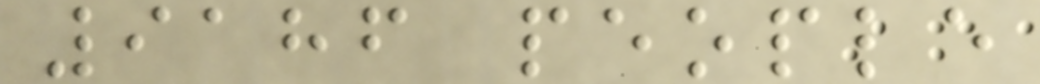9186 people
